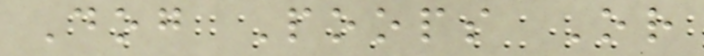Dog Poops Or
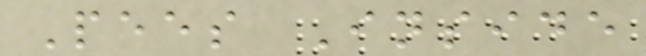Pees Inside
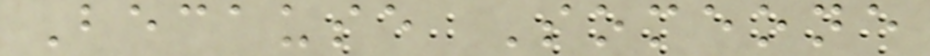Because Someone
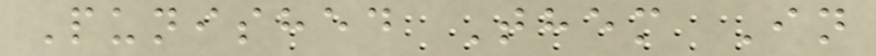Punished Them In
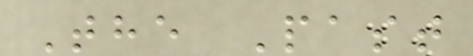The Past
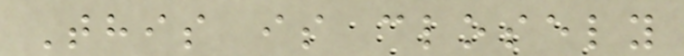This is closely
